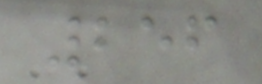256
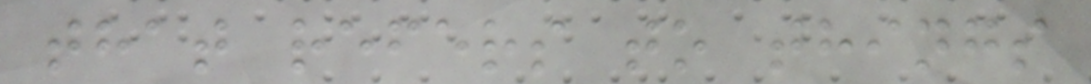that refers to things
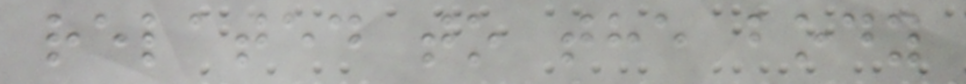related to the body
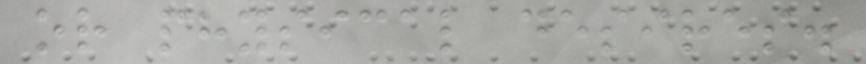or physical desires.
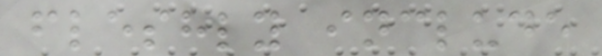fleshly include
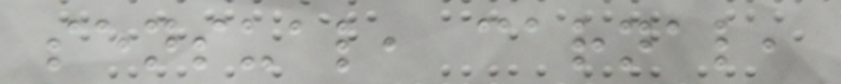sensual, carnal,
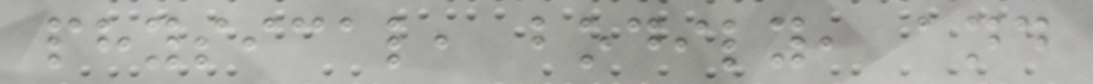physical, bodily, and
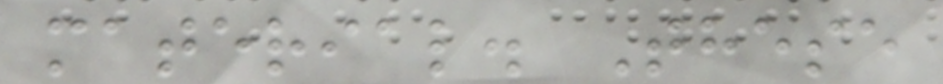material. These
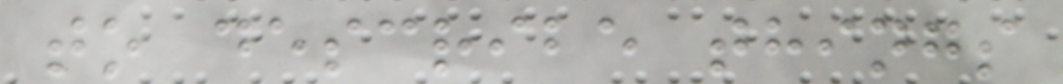to describe things
